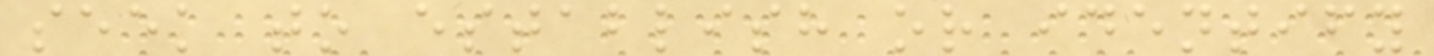seek to establish or identify
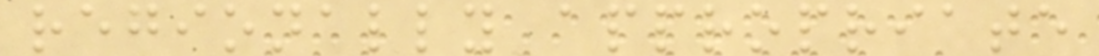regionally appropriate
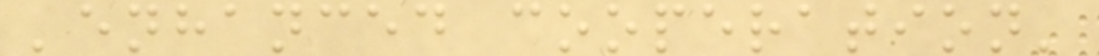'enhanced cooperation'
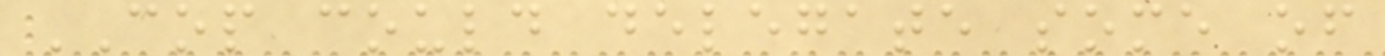COP could delegate some of
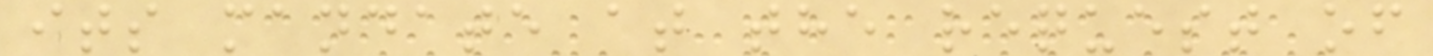its mandate at the request of
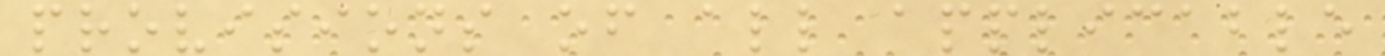provisions of all applicable
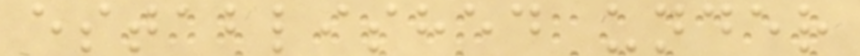established under
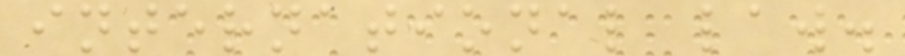international law.
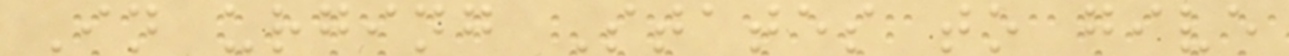In urging States to give
